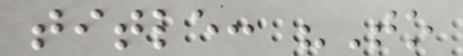title: "To
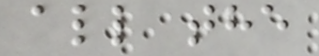all the
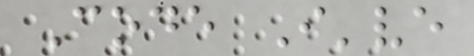Code I've
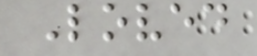Loved
